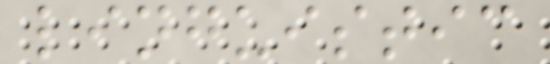linguistic
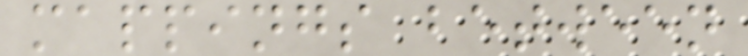mappings between
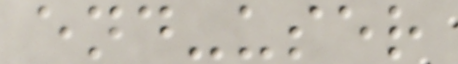end-user
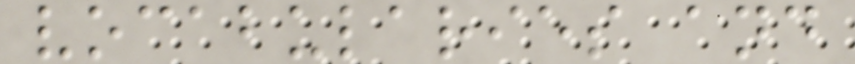vocabularies and
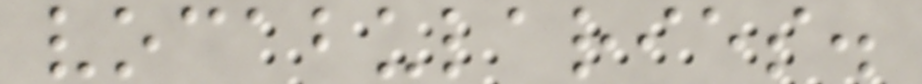vocabularies.
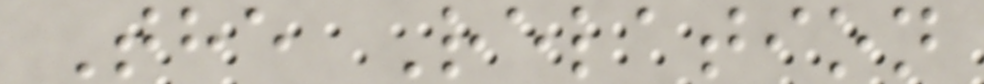The Relation
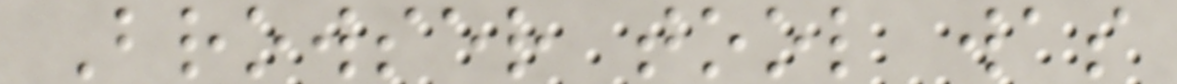Browser tool was
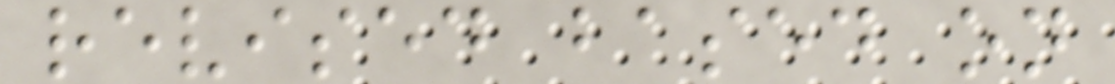revised based on
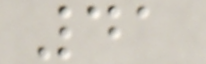41
